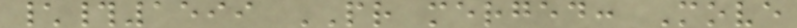\#1599 PR merged: Move
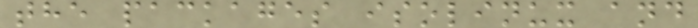the packages isolinux and
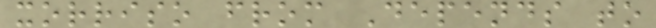xorriso from Depends to
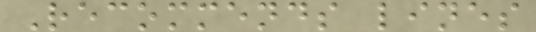Recommends lines
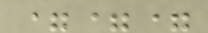===
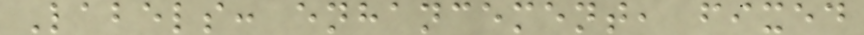Labels: enhancement, fixed
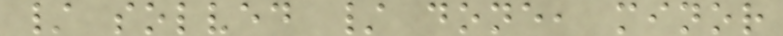/ solved / done, minor
